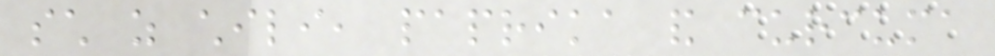such as chili, paprika and curcuma
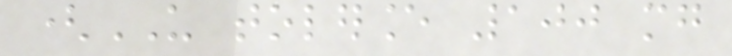(US tolerance 100 mg
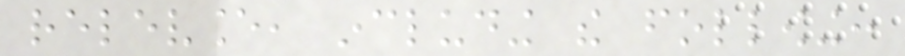relevance, including the following:
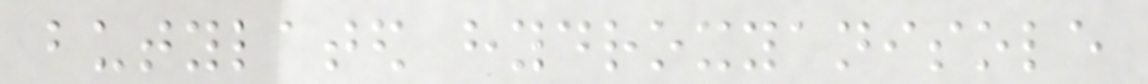butylated hydroxyanisole
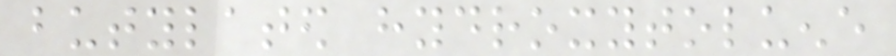butylated hydroxytoluene
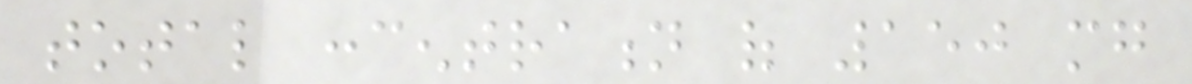total concentration of 150 mg
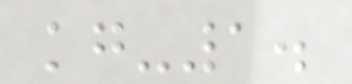kg-1.
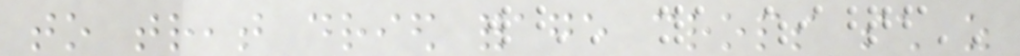to treat dried forage crops such as
